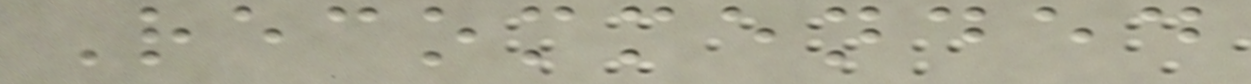Recommended
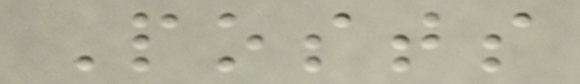Posts
